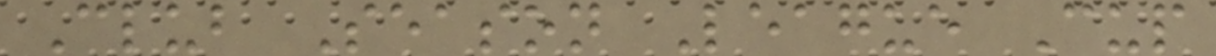Club Season League Cup
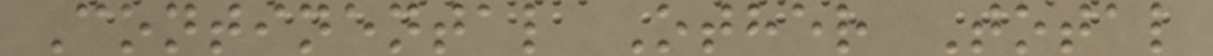Continental Other Total
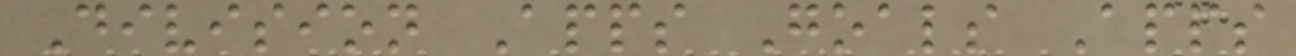Division Apps Goals Apps
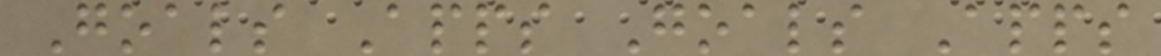Goals Apps Goals Apps
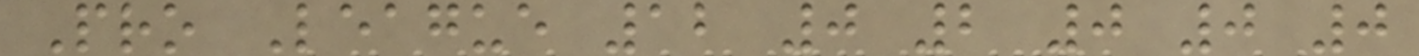Pro League 12 0 2 0 0 0
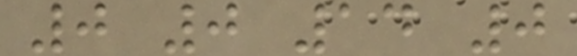0 0 14 0
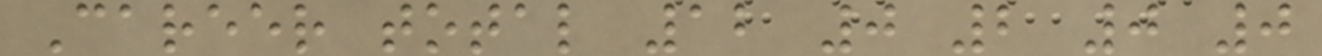Career total 12 0 2 0 0
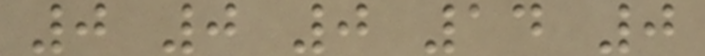0 0 0 14 0
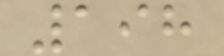198
